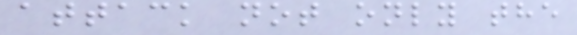attack not only the
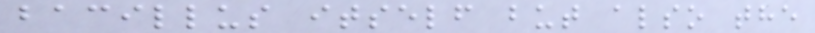bacillus itself but also the
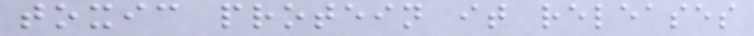toxic protein it releases
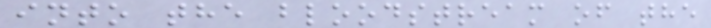into the bloodstream of the
